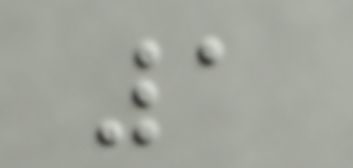1
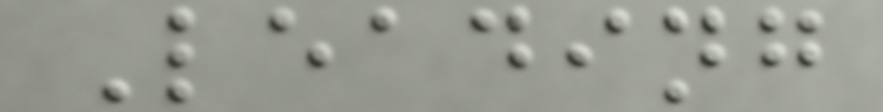Leading
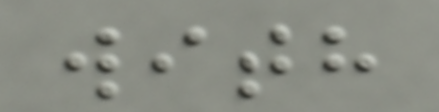with
